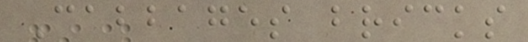Cabbages bricks
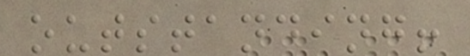outstanding!
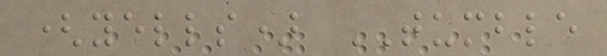(yells) TUMBLE
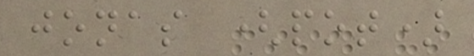jonas (pot)
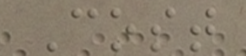Cost
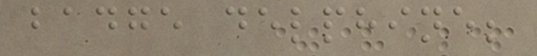badge delphine;
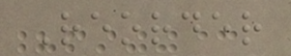Reorder
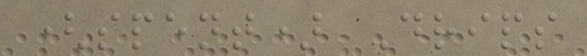(spent) Drips
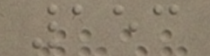153
